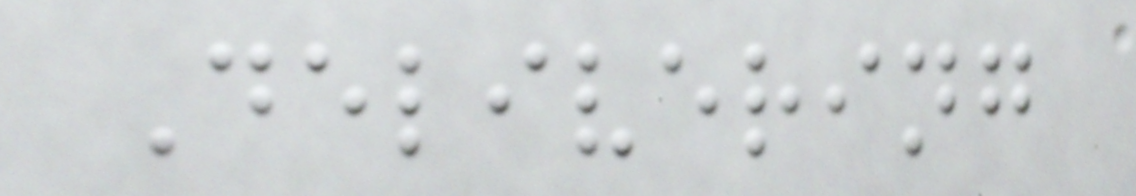Delivering
